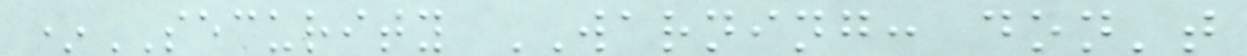*SECURITY WARNING: don't
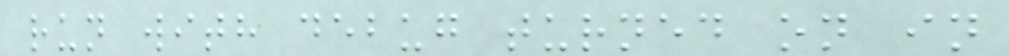run with debug turned on in
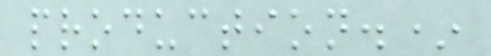production.*
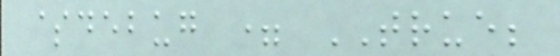$debug = TRUE;
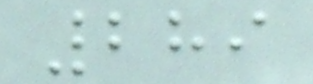289
